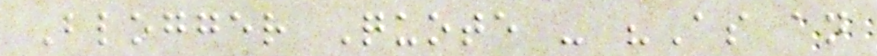Blogger Quote - "As an
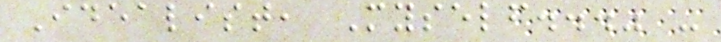Idealist, Myself..." -
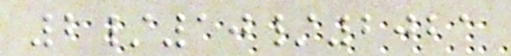2/10/2021
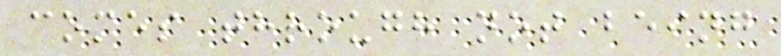comes through not being
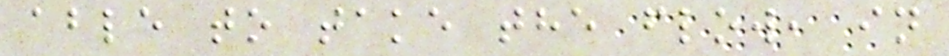able to take the flow, in
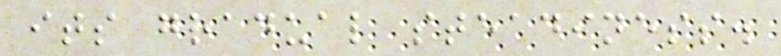its gradual steadiness.
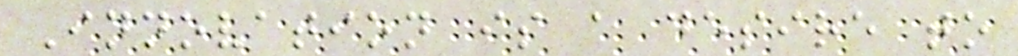Innovation is a desire to
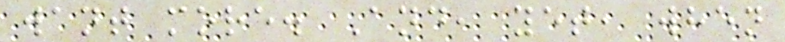want more. And, yet, when
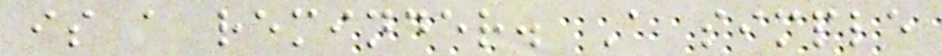is a reminder. A simple
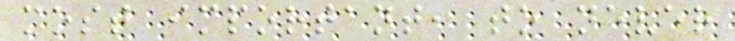most important, to never
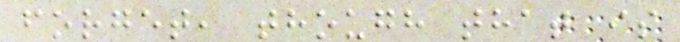forget, though that is
